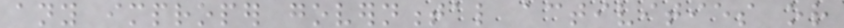any improper governmental activities or
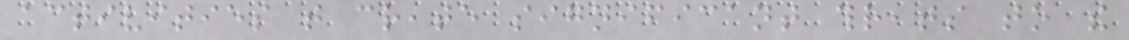activities that create significant threats to the
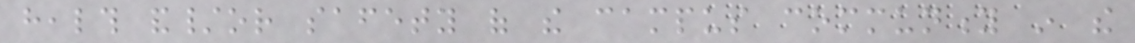health and/or safety of the campus community in the
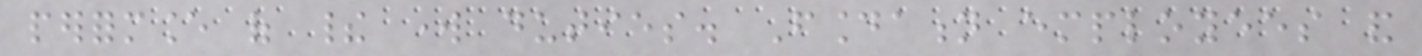performance of their work duties. Foundation employees and
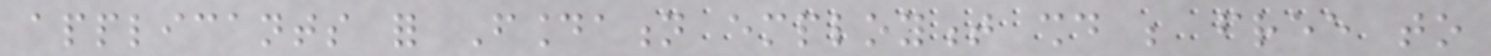applicants for Foundation employment should be free to
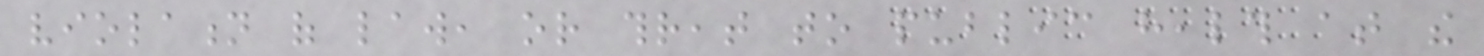violation of law, or threat to public health at the
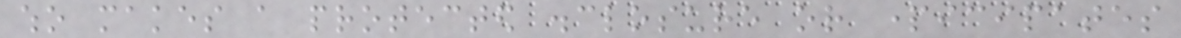who makes a protected disclosure or participates
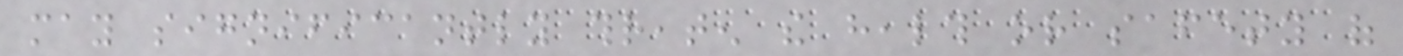may significantly threaten the health or safety of
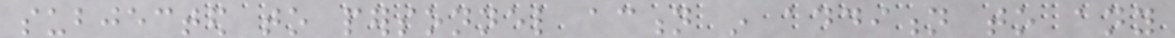subjected to personnel action in addition to any
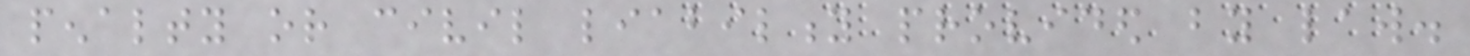penalty or civil liability provided by law.
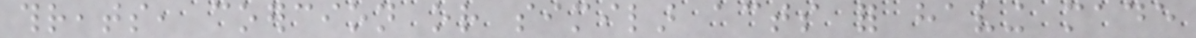threats, coercion or similar acts for having made
